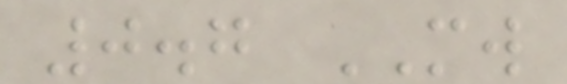0.7 MW
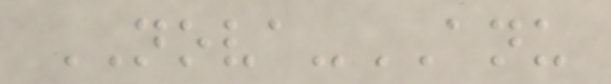NOVA-ANU
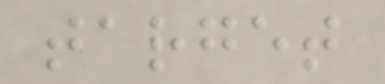target
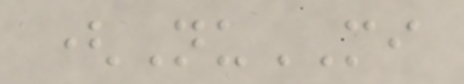(NuMI
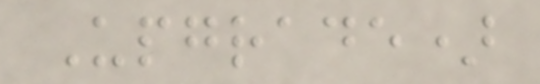Upgrade)
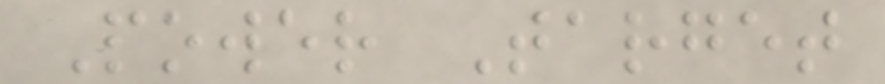Power Target
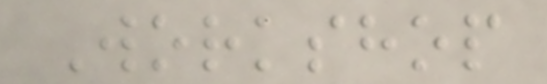Workshop
